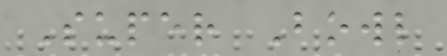Super Bowl
